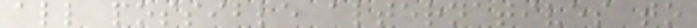all possible alternatives to
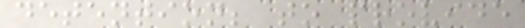detention; to provide
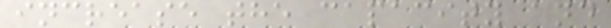increase the capacity and
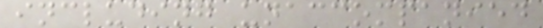including unaccompanied
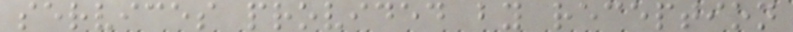services provided by reception
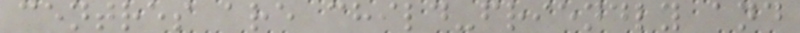centres are child-friendly and
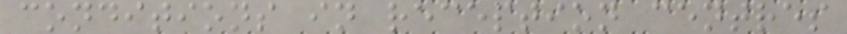conditions in reception centres
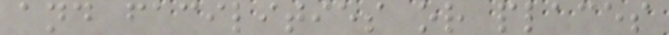and facilities or places
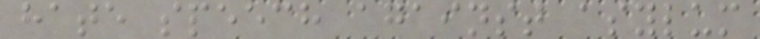hate speech against asylum
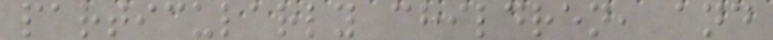particularly children, and
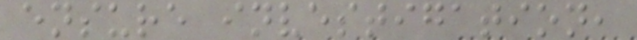ensure investigation,
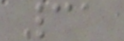31
